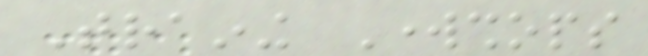Training Workshops
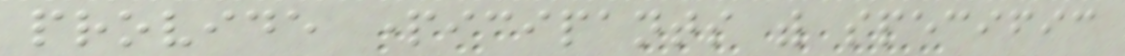provide participants with specific
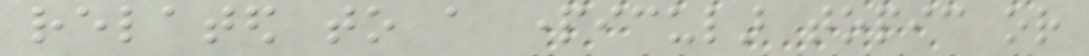related to a particular topic or
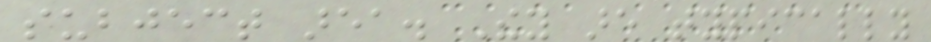subject area. They are typically
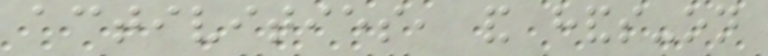activities, and hands-on
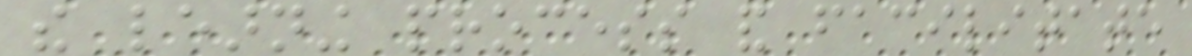the learning process and facilitate
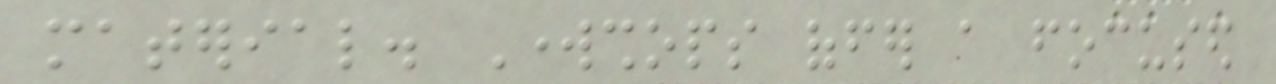material. Workshops offer a focused
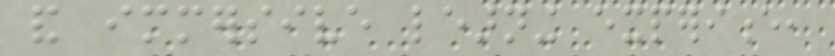and immersive learning experience,
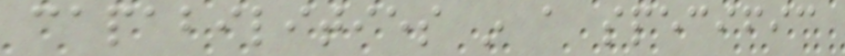capabilities in a specific
